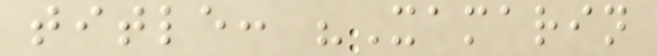title: "Xamarin
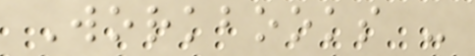Workbooks -
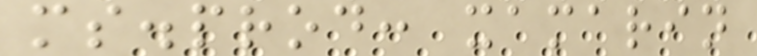ms.prod: xamarin
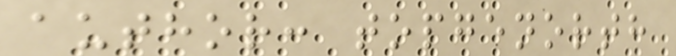author: topgenorth
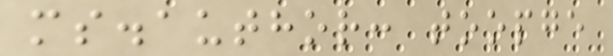ms.author: toopge
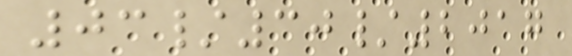03/30/2017
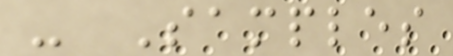- Samples
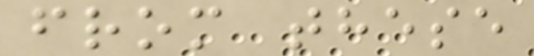from these
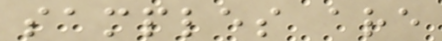samples are
